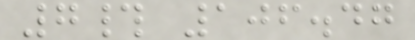7# 106.47
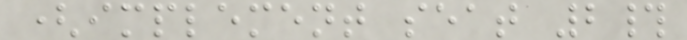(implement seat 2#
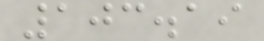103.19
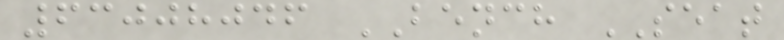63008046 BENCH SEAT
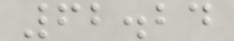62.24
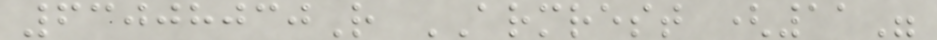63008030R ARMREST (11"
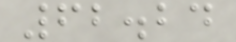62.24
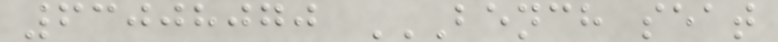63008070 BENCH SEAT
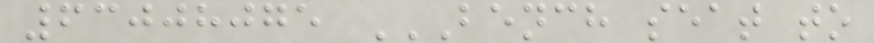63008075 BENCH SEAT TO
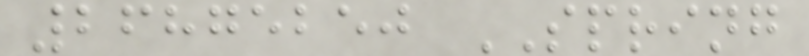26875250 SPRING
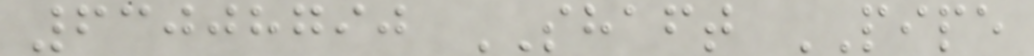63008790 SHAFT PIPE
